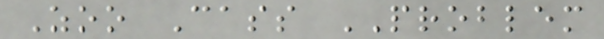Zoo Cass PROBLEM
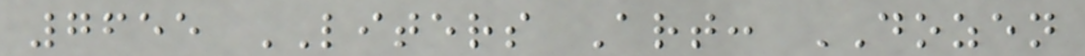7655 LITERS Art: DOZEN
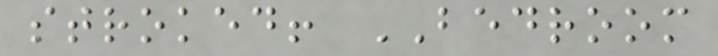stroked! BEDROOM
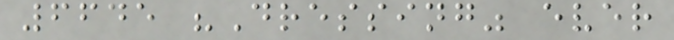6645 "Dressing" ever
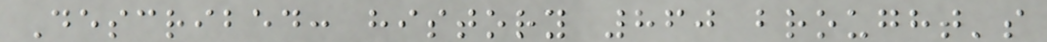Described: history 860 brought's
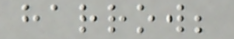harrow;
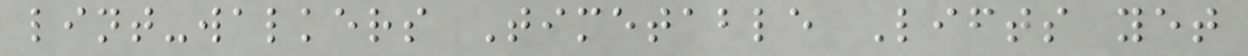lint-walkers Timetable Lifts yet
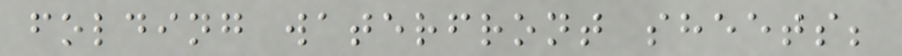folding waterfront sheets;
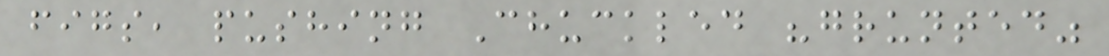figs, pushing Chuckled "grunted"
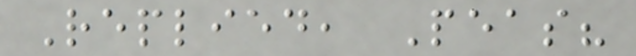Replied, Peas?
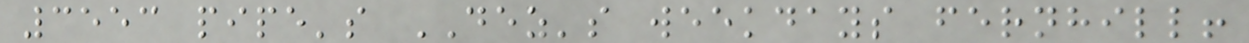3553 pipe's DEZ's weekdays fernhill!
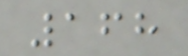168
